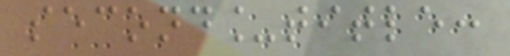second_title:
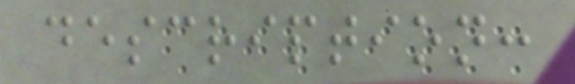description:
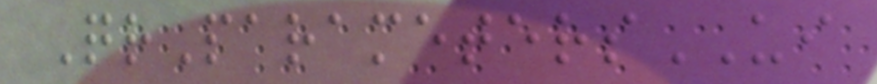QrParametersUI
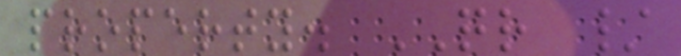property. QR /
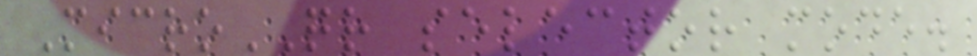MicroQR selector mode.
